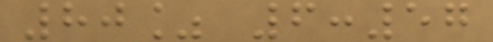80% 6:57
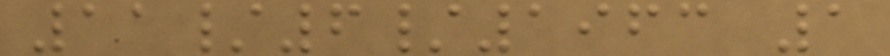11/6/1963 1
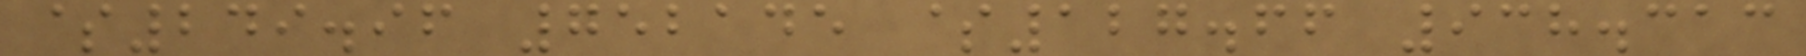$249.96 752145 $127.66 938.313
